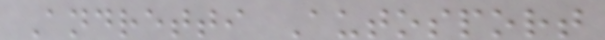Andretti Autosport
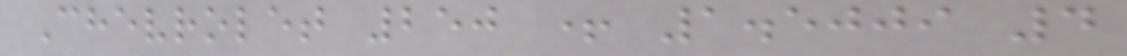Chevrolet 250 + 1.5009 4
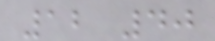12 40
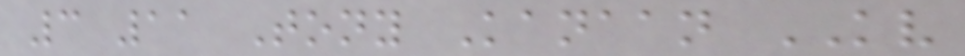3 11 Tony Kanaan KV
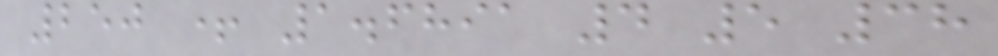250 + 1.6891 4 5 38
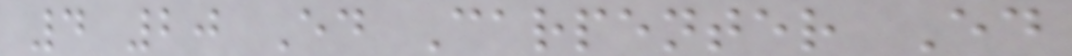4 20 Ed Carpenter Ed
